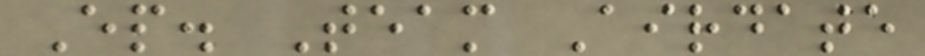Ep. Team Airdate
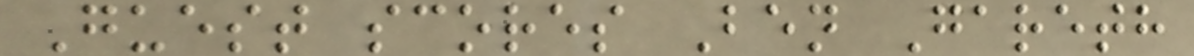Guest scores Ben Gareth
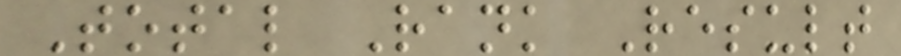Total Rank Result
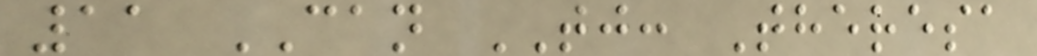11 CAN TJ: Theresa
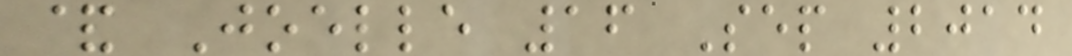& Joelle 16 Sep 2014
